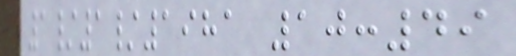1/1/1981 10:49
